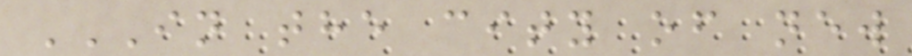IN THE CITY OF NEW
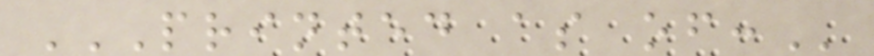PRINTED AS OF:
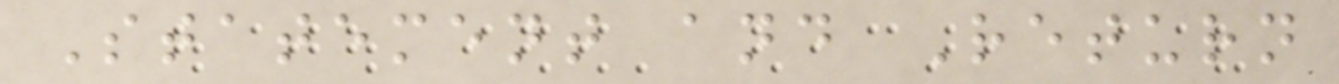Statement and Return
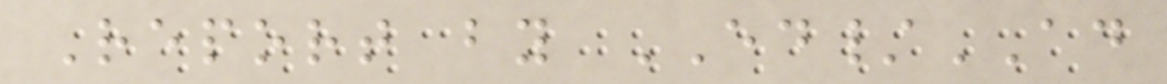Report by ED/AD
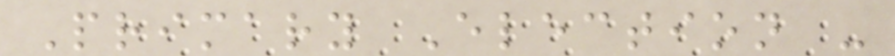Primary Election -
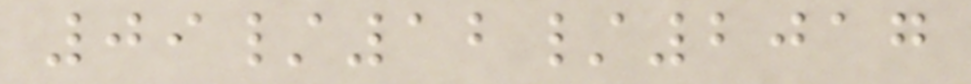09/12/2017
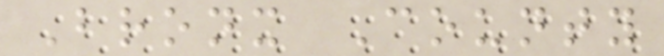Bronx County
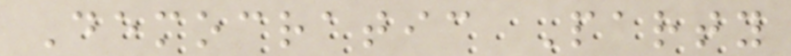Democratic Party
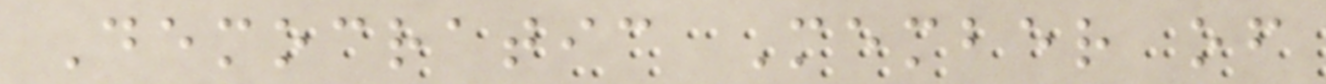Democratic Member of
